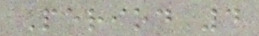Period 4
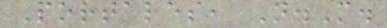Portales, N.M.
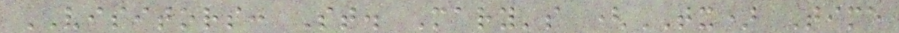VISITORS: St. Mary's (TX) Time
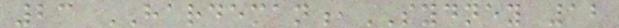23 HARDEMAN,SYDNEY 12
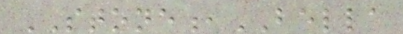STONE,BELLA
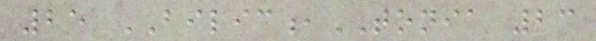25 BILIC,TONIA 23
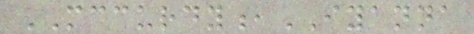MCCURDY,IYANNA
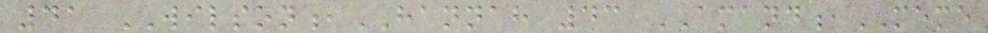41 WILSON,HANNAH 43 AMAND,MEME
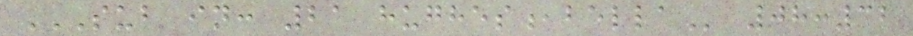SUB IN: 21 HUGHES,BELLA 08:32
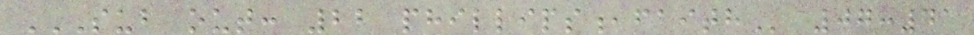SUB OUT: 22 PHILLIPS,FAITH 07:41
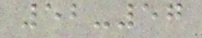52-57
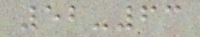52-63
